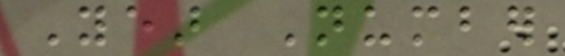Year Number
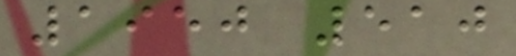1950 510
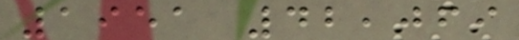1951 42,069
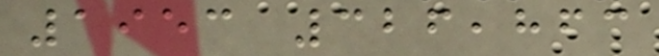1953 326,863
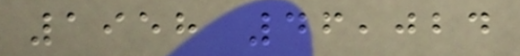1958 46,024
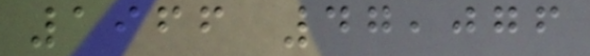1966 47,076
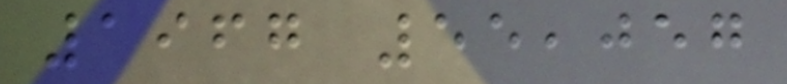1967 55,057
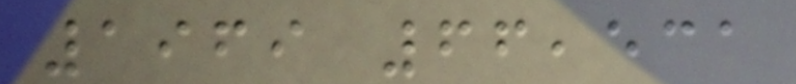1969 66,531
